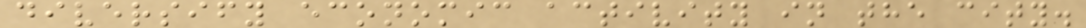diversify economic activity in the city.
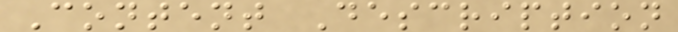Content Description
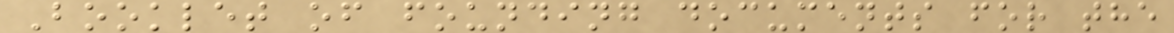Booklet of founding documents for the
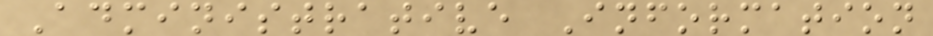Administrative Information
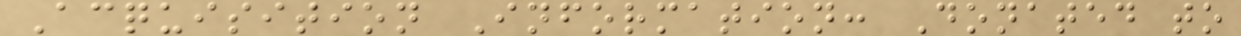Acquisition Information: Donated to
